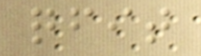qfit
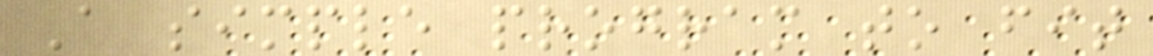A simple program to fit
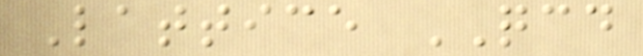Lattice QCD
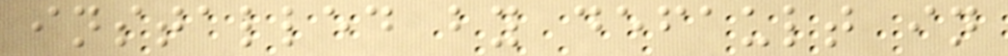installed by default in
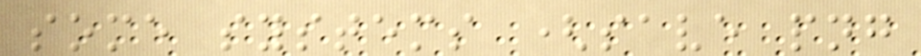some systems (save png
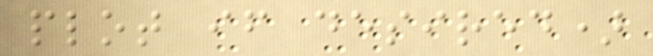plot if desired)
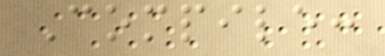Compile:
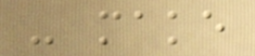- make
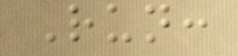Run:
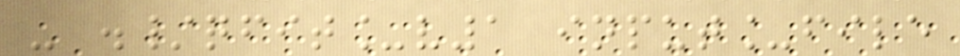- ./qfit_v1 input_file
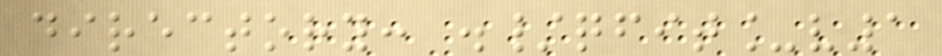directory: ./qfit_v1
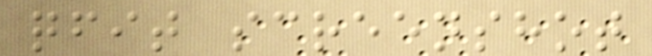qfit screenshot
